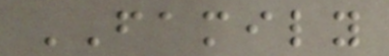FAMILY
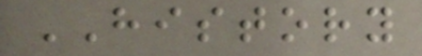HISTORY
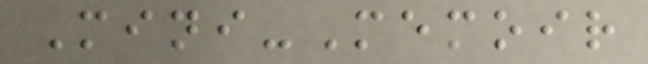Mini-Memoir
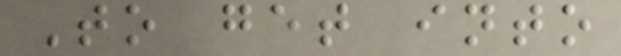To get into
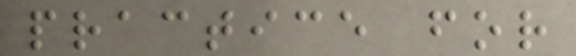practice for
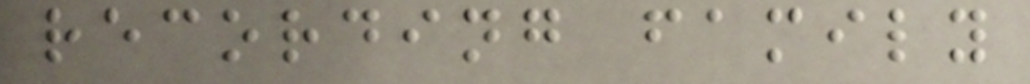recording family
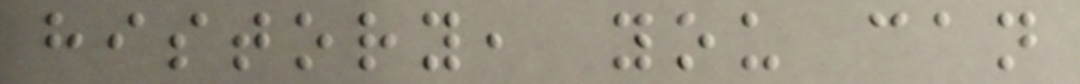history, you can
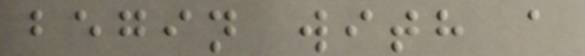begin with a
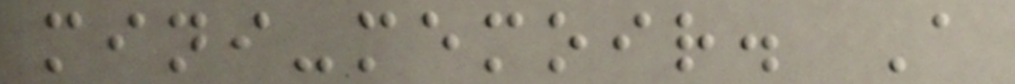mini-memoir. A
